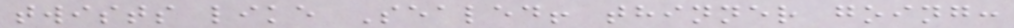twists like Sealed! thinner going:
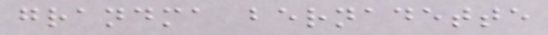grandma bernadette
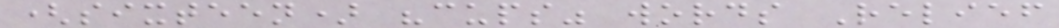(sixteen) "cups" words Relief
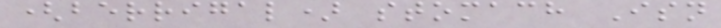(berrigal) stomach Isn
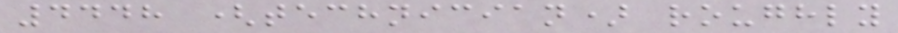4448 (technician) roughly
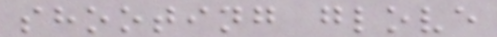shooting glove
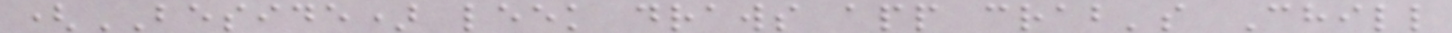(BESIDE) leek draws app crab's Chill
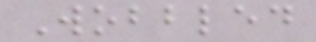Wobbled
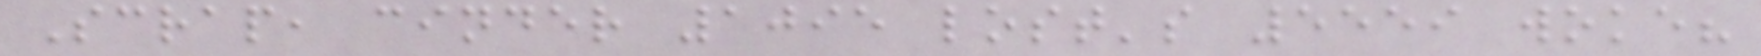Scrap, cinder 1095 lost's 5559 woke?
